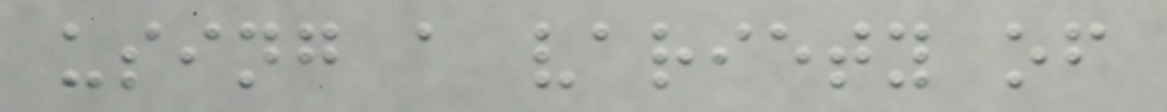using a variety of
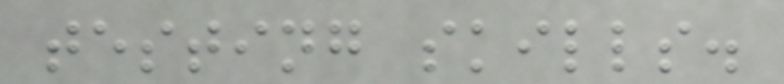testing skills.
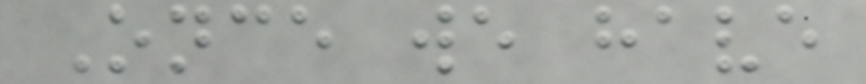Once we have
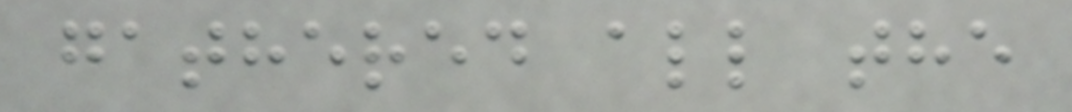gathered all the
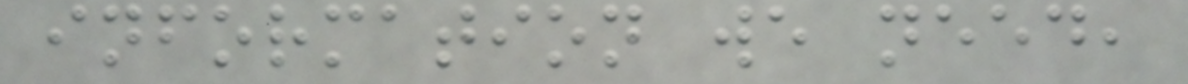information we need,
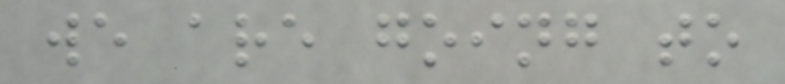we are going to
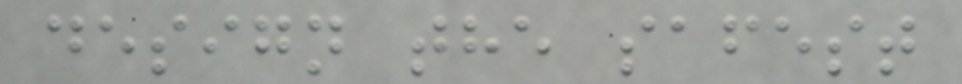design the safest
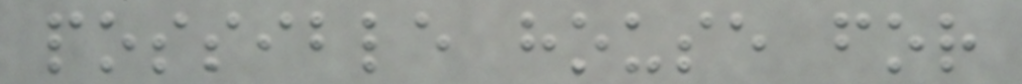possible house for
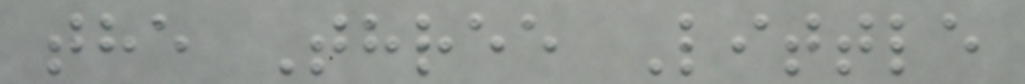the Three Little
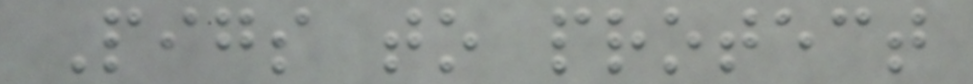Pigs to protect
